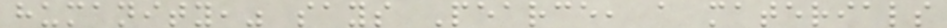humanity," says Pearce, a materials
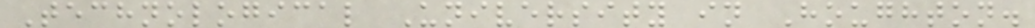Technological University in Houghton.
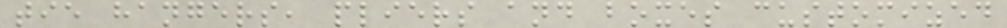tie hangers, pliers and boxes customized
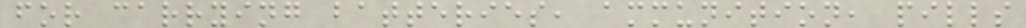for carrying batteries, ammunition, pills
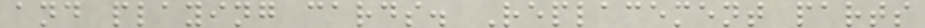and playing cards. Replacement parts
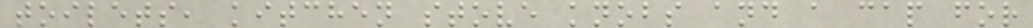toilets, kitchen stove knobs and a cap for
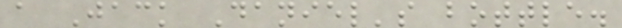a Jack Daniel's bottle.
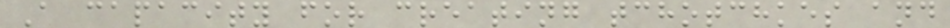A capacity for creating tchotchkes and
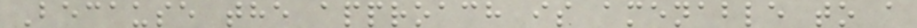Because the approach is amenable to a
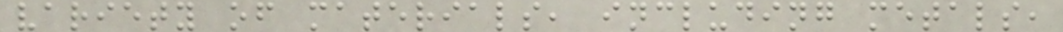variety of materials, including metals,
